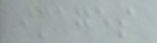images
